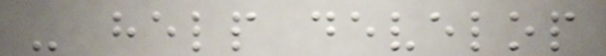- help develop
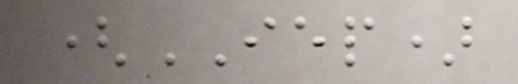(IEP)
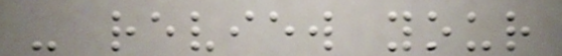- review your
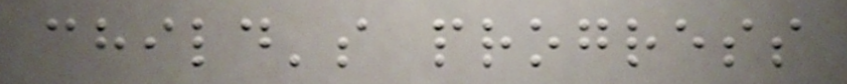child's progress
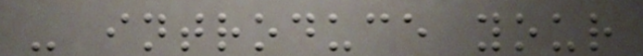- introduce your
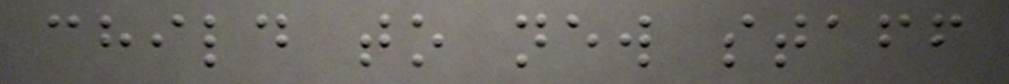child to new staff
